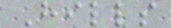Hills
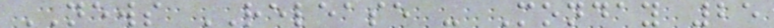NEWS RELEASE - Monday 25
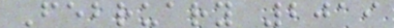February 2019
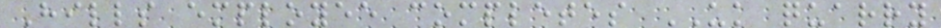Hills employee completes UK quarry
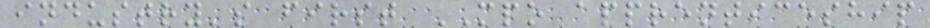industry's first MPO apprenticeship
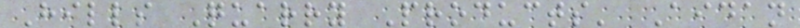Hills Quarry Products' Aidan
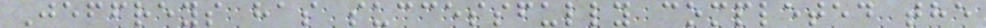Jeffreys has successfully completed the
